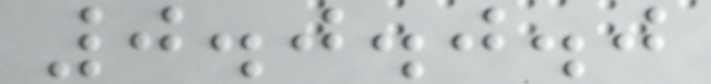0.0.0.0
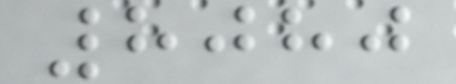8080
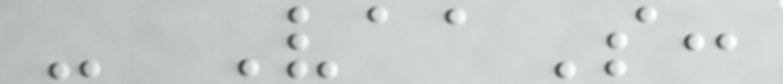- VaaS:
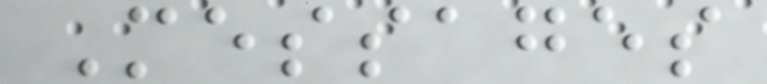Messages
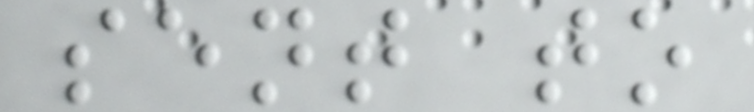sent to
